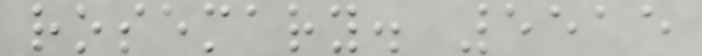rosemary. 5515
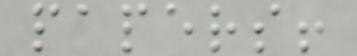papers!
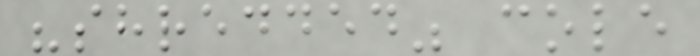"shredded" cole
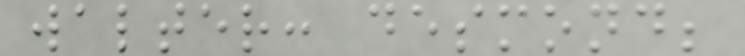walter: desmond;
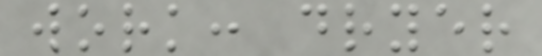work: dryer
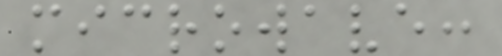microwave:
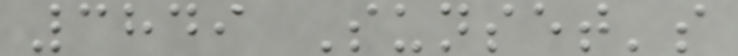3849 Sunset's
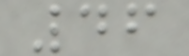46
